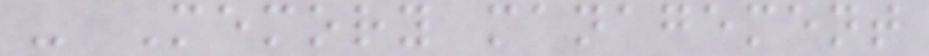- Memory management
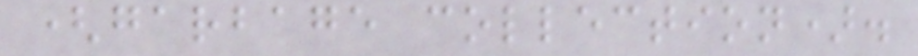(garbage collection).
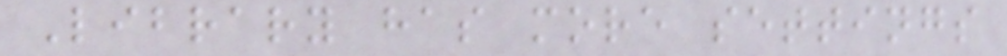Library has more settings
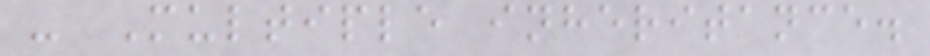- Multiple inheritance.
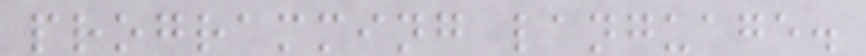programming language.
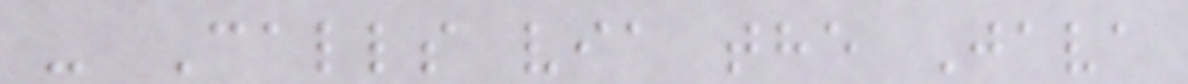- Calls via the Java
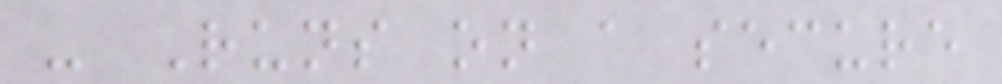- Runs on a secure
